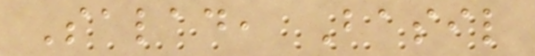Salad, Basil
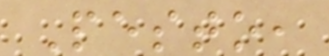Pesto,
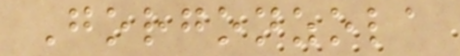Gorgonzola
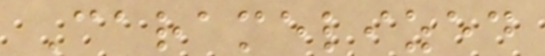Caramelized
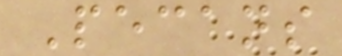Pecans
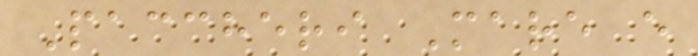Paccheri Mare e
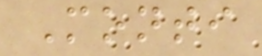Monti
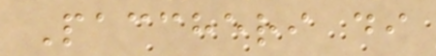Paccheri di
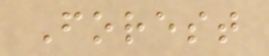Forest
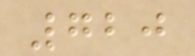720
